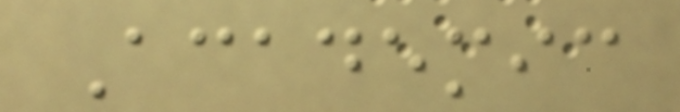Academic
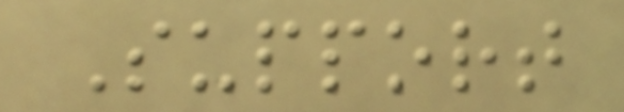Support
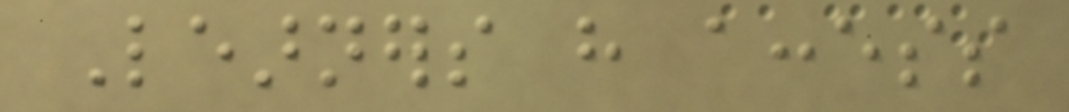Learners have access
